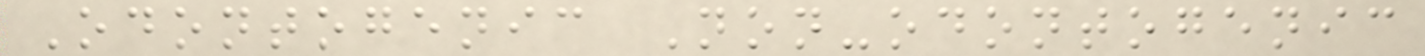Odontogenic Non-odontogenic
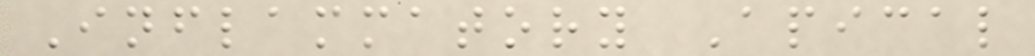Inflammatory Apical
